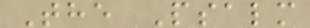The Psalm
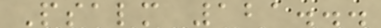Psalm 121...
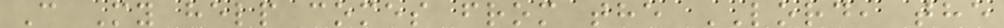C My help comes from the LORD, the
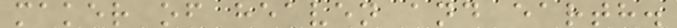maker of heaven and earth.
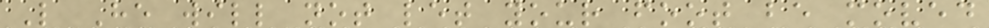L He will not let your foot be moved
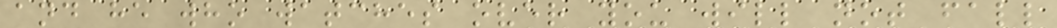and he who watches over you will not fall
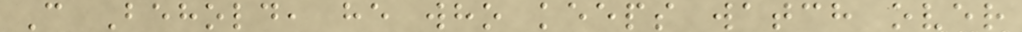C Behold, he who keeps watch over
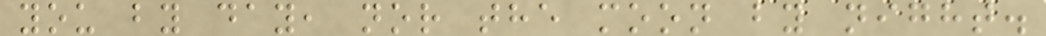you by day, nor the moon by night.
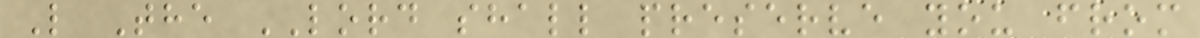L The LORD shall preserve you from
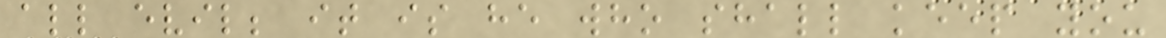all evil; it is he who shall keep you
